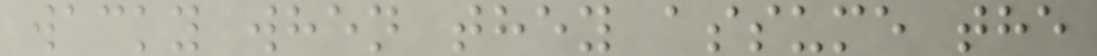wacky when they assume the
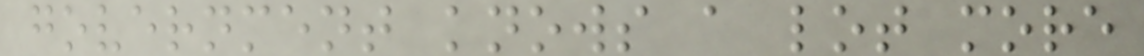government knows a lot more
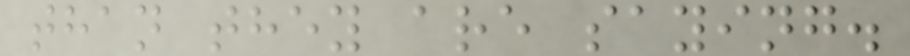than they are saying.
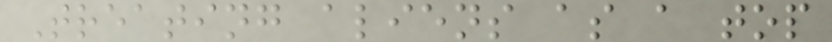Treating aliens as a top
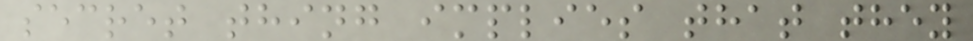secret thing implies that they
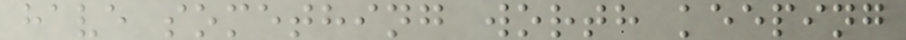have something worth keeping
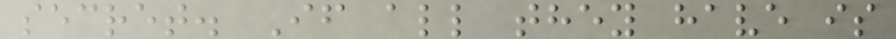secret. If all they have is
